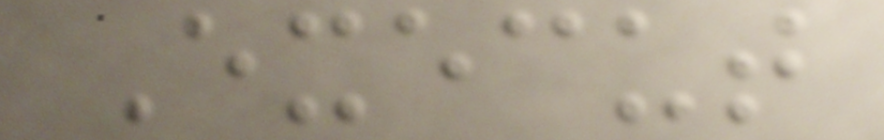Execut
